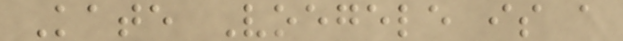Kate Voegele is a
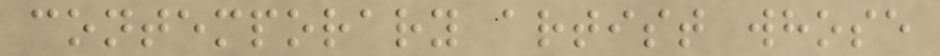contemporary artist whose
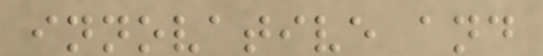innovative and
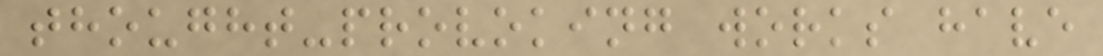thought-provoking works have
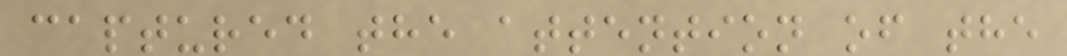captured the attention of the
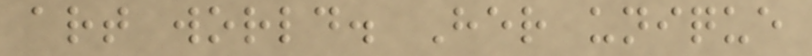art world. Her unique
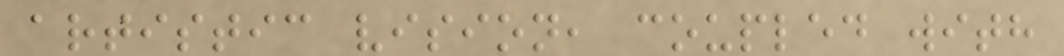artistic vision, coupled with
